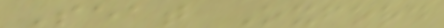Seat Oxford
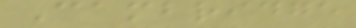Cambridge
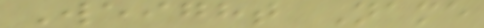Weight Name
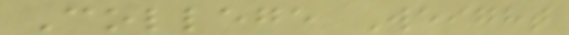College Weight
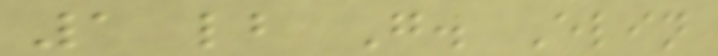1 lb G. Elin
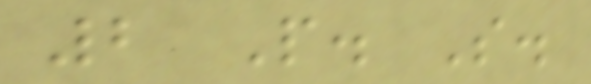2 P. S.
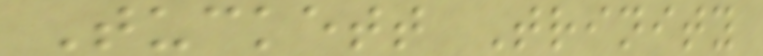Tuckett Trinity
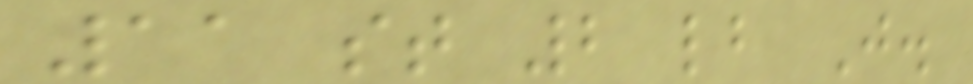11 st 2 lb J.
